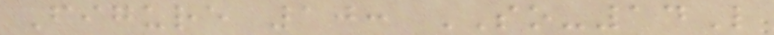Figure 10: SO-14L
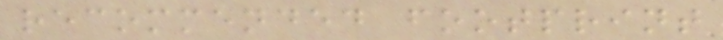recommended footprint
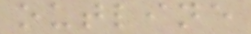outline
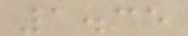1.35
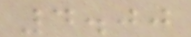4.00
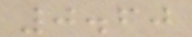0.60
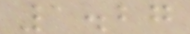1.27
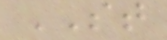ST
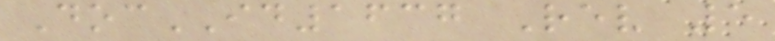DocID1637 Rev 5
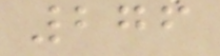276
